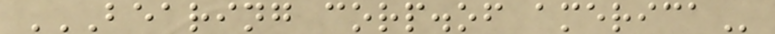BEARING CORP.OF AMERICA
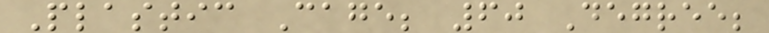Plastic Cage; 60 Degree;
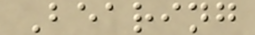Bearing
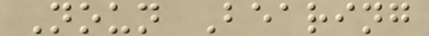Noun Bearing
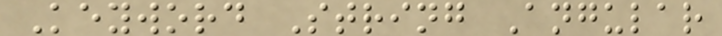Keyword String Angular
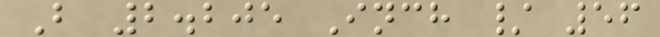B 2.205 Inch / 56
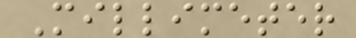Millimeter
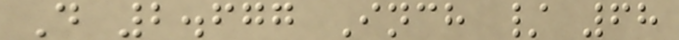D 2.677 Inch / 68
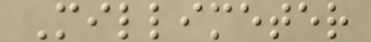Millimeter
